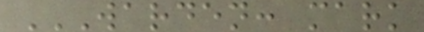WARDEN: MARK
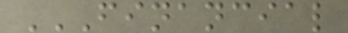FINANCIAL
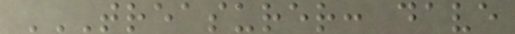TREASURER: DAVE
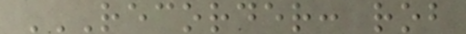RECORDER: ROB
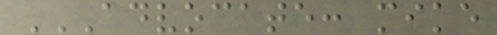ADVOCATE: MIKE
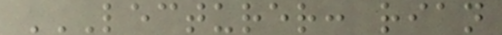LECTURER: RIAN
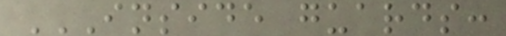INSIDE GUARDS:
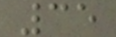35
